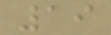19
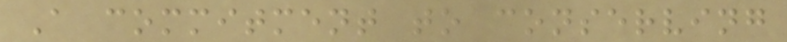A commitment to conserving
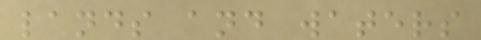lands and waters
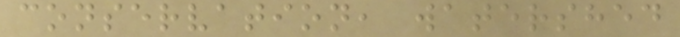conservation, watershed
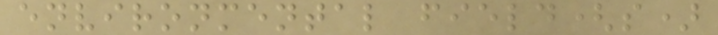environmental field(s)
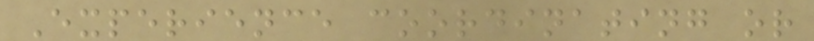Experience coordinating or
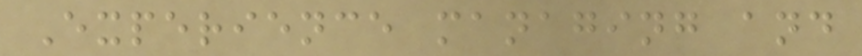Experience managing and
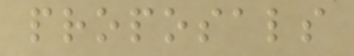proposals
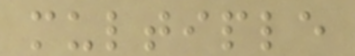multiple
